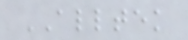ALLTEK
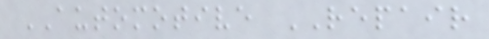AUTOMOTIVE REPAIR
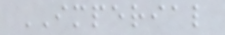IMPERIAL
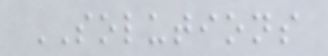SOLUTIONS
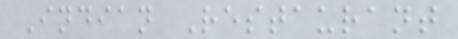Indian Restaurant
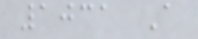1031 A
